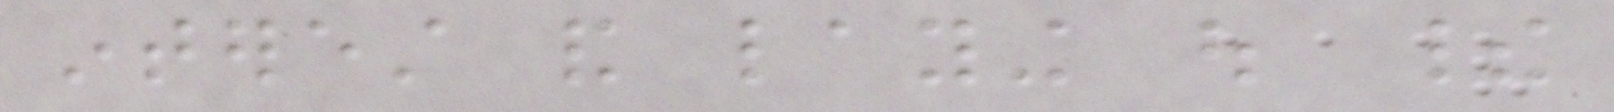interest and laying out their
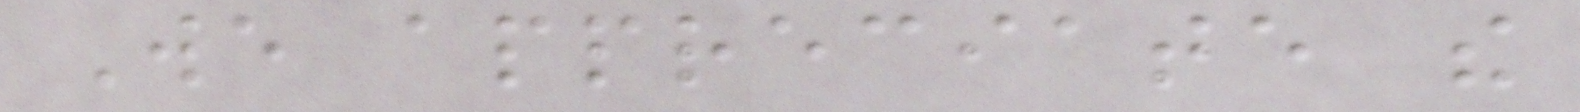We appreciate the
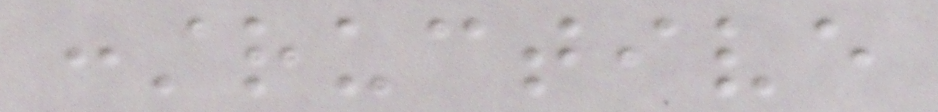constructive
